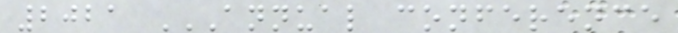2021 ANNUAL CONFERENCE
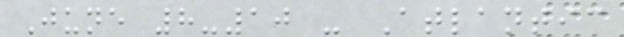June 8-10 - Atlantic
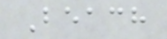Beach
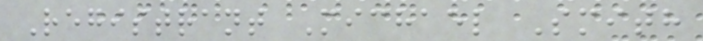Registrant Michael Smith
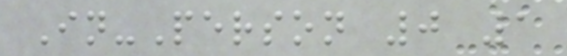In-Person 0 1
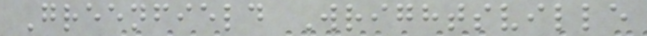Greenfield Wrightsville
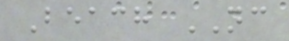Beach NC
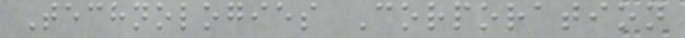Technologies Corporation
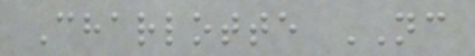Charlotte NC
